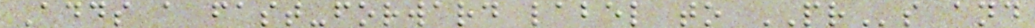Adds a fast-forward label to PRs and
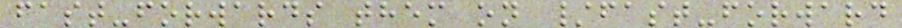fast-forwards them on /fast-forward
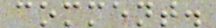comment.
